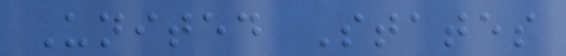United States
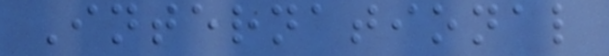International
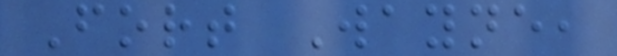Fort Wayne,
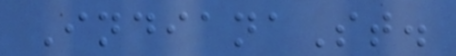IndianaSt.
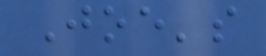Joe's
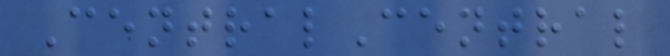CentralCentral
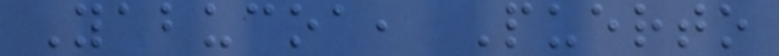Yabucoa, Puerto
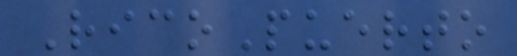RicoPuerto
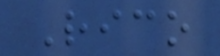Rico
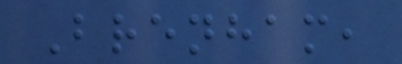Brenham,
